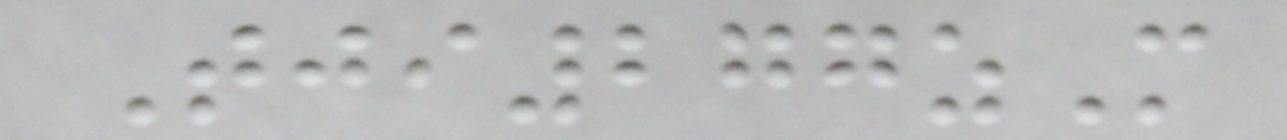Tji277zM
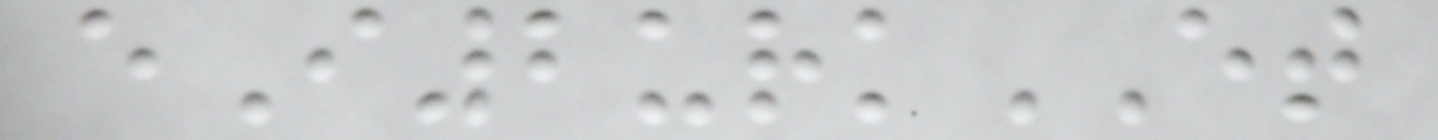eI2urkET
